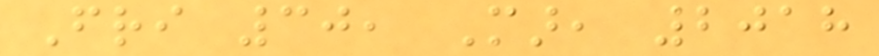Fri 30, Mar, 2018
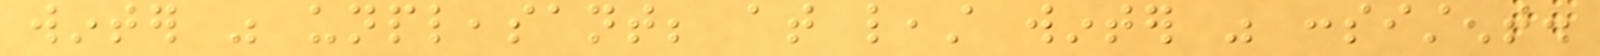winter was unpleasant; at least winter was consistent.
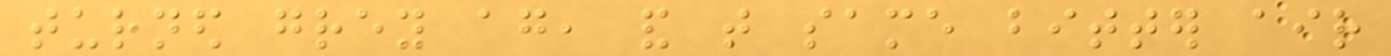turned grey again, and that same bitter air
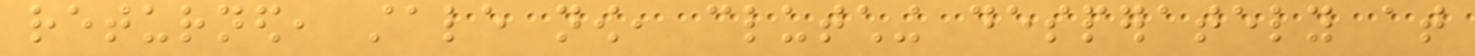returned, stale now, clutching desperately at
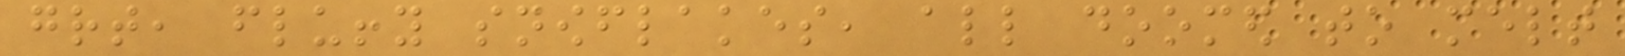great, fluffy snowflakes, all doomed to melt
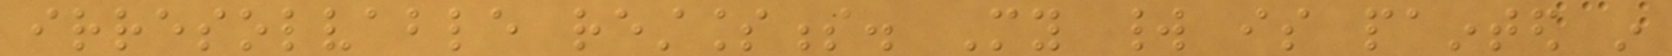irresolvable restlessness. My world is painted in
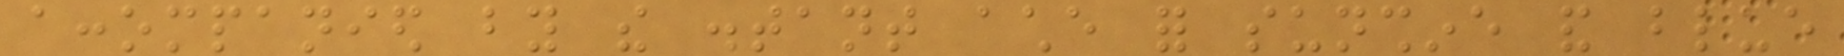accompanied by the distant ache for sunshine and blue
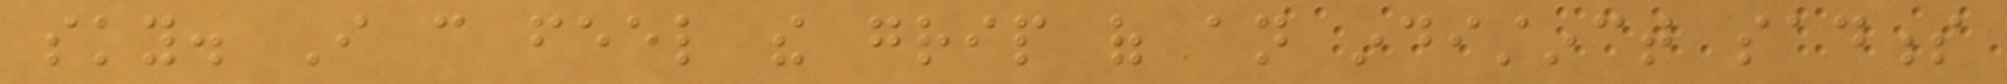sky. I can feel the grip of an indistinct sadness
